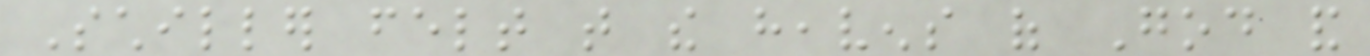Schiller felt that the heavens of God and
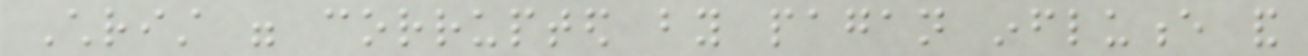Christ were corrupted by pagan influence and
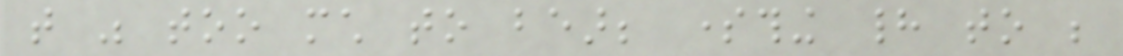that was too much to bear; something had to be
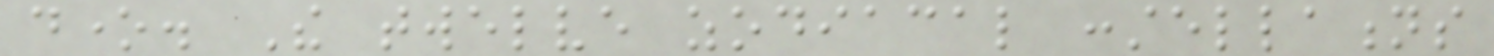done. The twelve zodiacal constellations
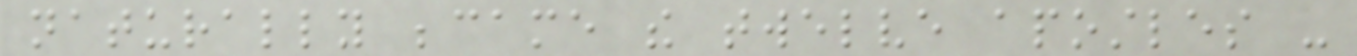naturally became the twelve apostles -
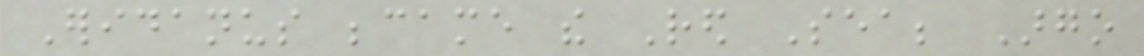Eridanus became the Red Sea; Argo
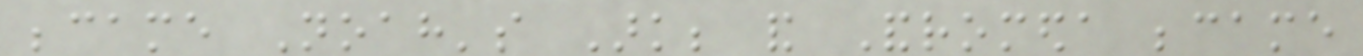became Noah's Ark; and Andromeda became
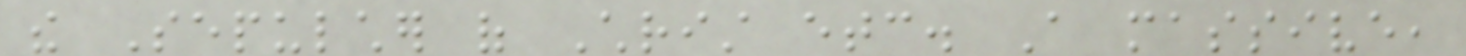the Sepulcher of Christ etc. A massive,
